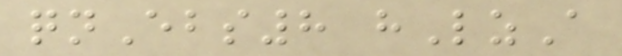qnEbs8 hLzA
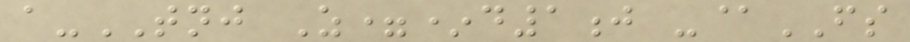a-TNJ Z=*d1j -@FS
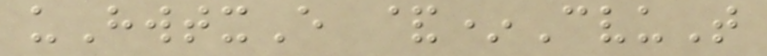uHwtxE &*CvuT
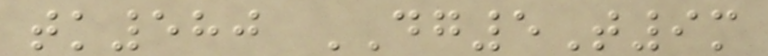tk580 DG5T9m
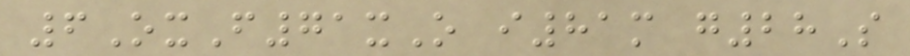6OxF71xO i81m g28S
